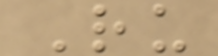Ru
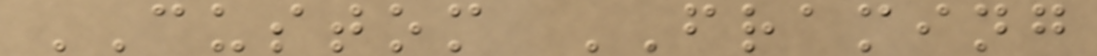CUSTOM FRAMING
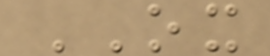OX
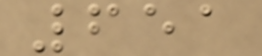651
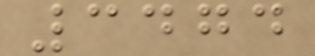3474
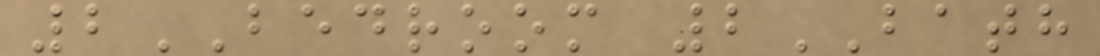2BEDROOM 2BATH
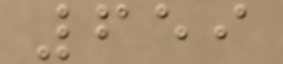659
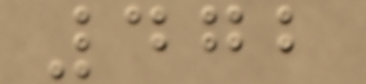472
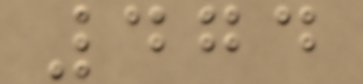474
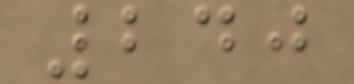240
